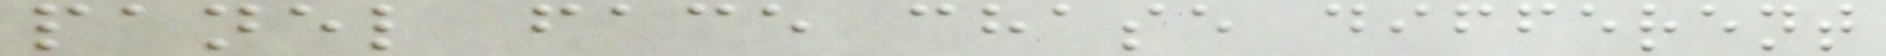panel face chase different
